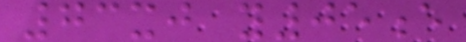73xj y05e
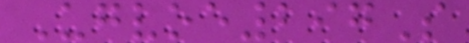Ugvoe297S
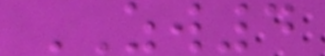ZW4
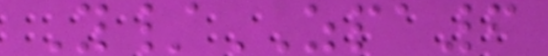Y/ZPA6
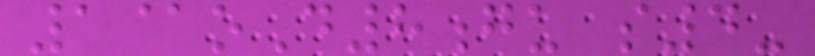1@oD8gu s4-
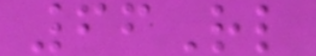66Rl
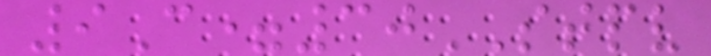9C=30STPV
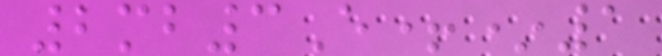2mb3E+*1
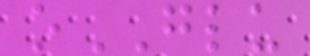oGLU
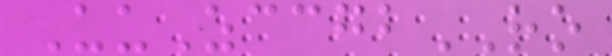UuZccgbRO
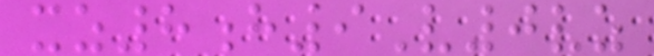xz8h9V0vz
